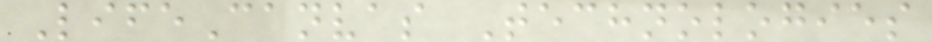LifeCanvas Technologies
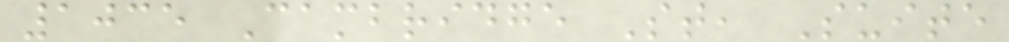1035 Cambridge St, Suite
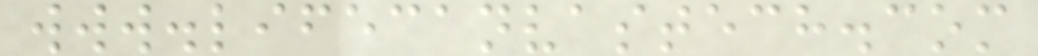www.lifecanvastech.com
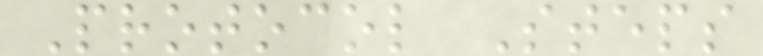Protocol Steps
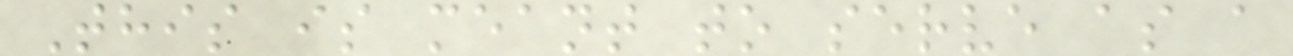This is meant to serve as a
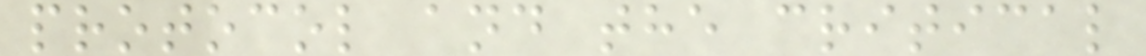protocol and the critical
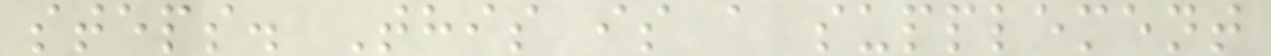steps. This is a supplement
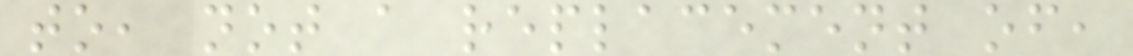to, not a replacement of,
